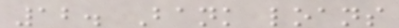12. Bank loans
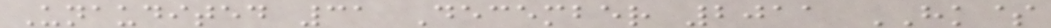Unaudited 31 December 2011 HK$
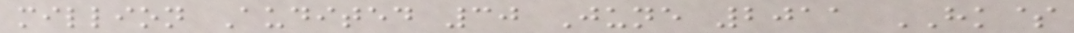million Audited 30 June 2011 HK$
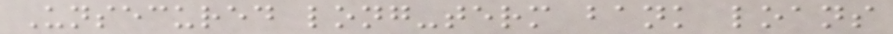Unsecured long-term bank loans
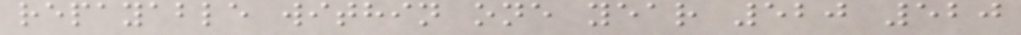repayable within one year 520 520
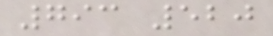793 520
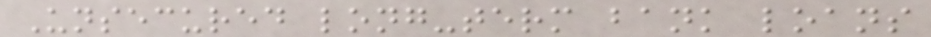Unsecured long-term bank loans
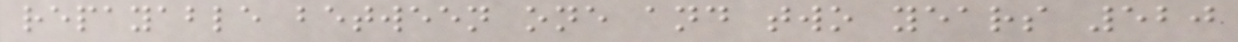repayable between one and two years 520
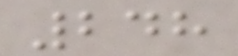248
